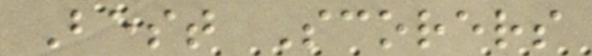Best Scorers
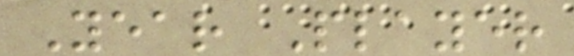Year Player
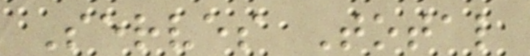Serves Total
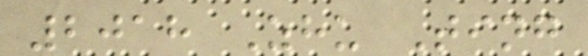2018 Zhu Ting
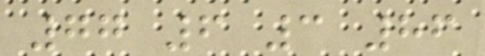77 6 3 86
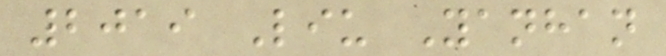2019 Liu Yanhan
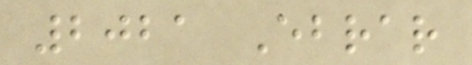2021 Ebrar
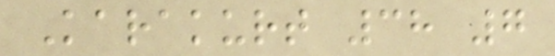Karakurt 38 7
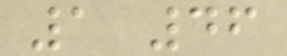1 46
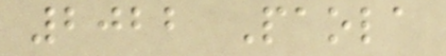2022 Paola
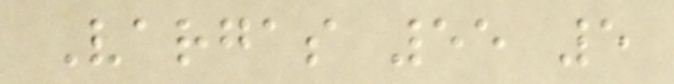Vargas 55 5
